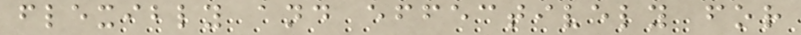flexibly and effectively for
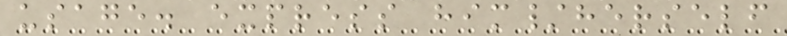usage. express him/herself
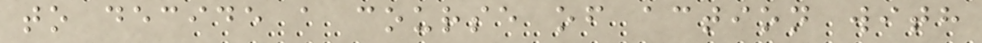to decide a course of action with
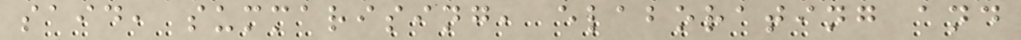said, summarising, elaborating and
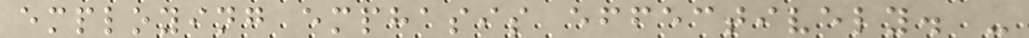employing emphasis effectively. -
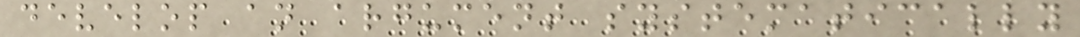develop an argument systematically
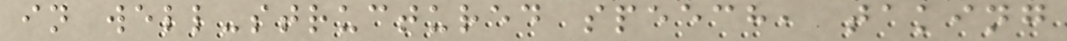in well-structured speech, taking
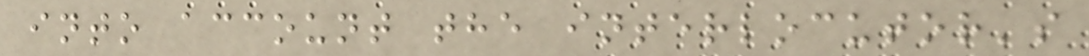into account the interlocutor's
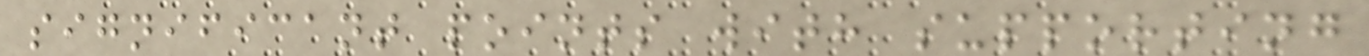significant points with supporting
